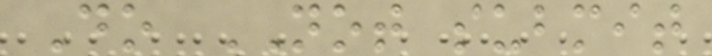Do NOT submit
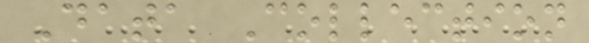Data Collection
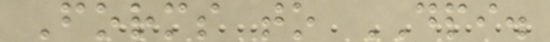Forms to DPI.
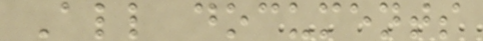All documents
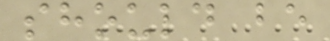should be
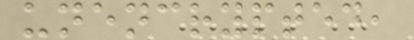unencrypted,
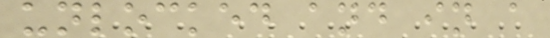unlocked and in a
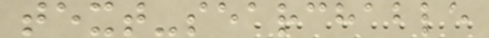text-searchable
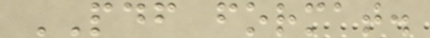PDF format.
